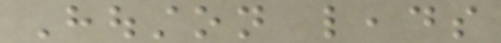Houston leads
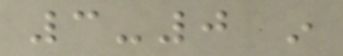3-0 in
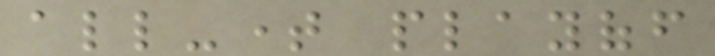all-time playoff
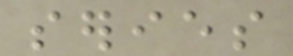series
